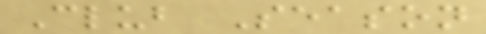Club Season
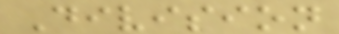Division
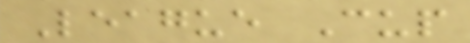League Cup
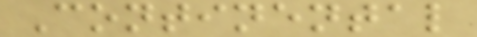Continental
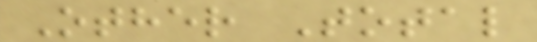Other Total
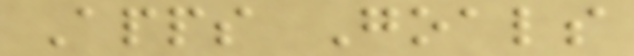Apps Goals
